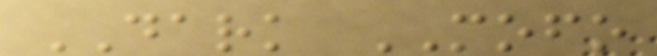DARK MOFO
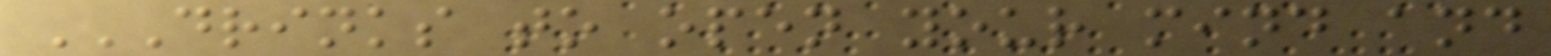DRINKS TO OPEN YOUR MIND AND
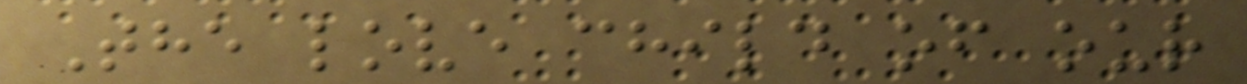The love child of our
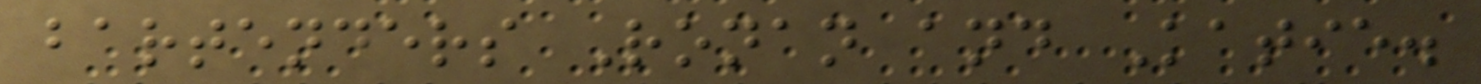bartenders Ronan and Katie.
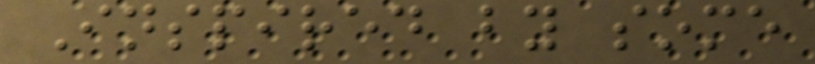Inspired by some
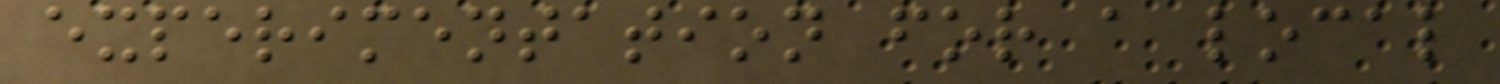experimentation for a local
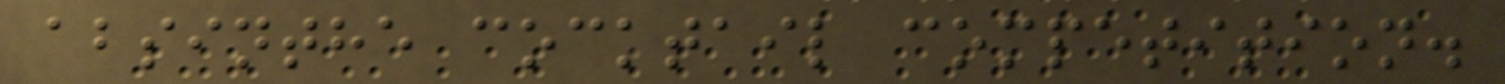absinthe cocktail competition.
